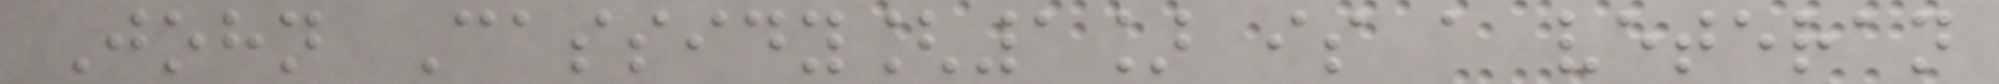John Cassidy[1] is a veteran
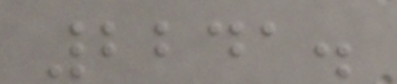2241.
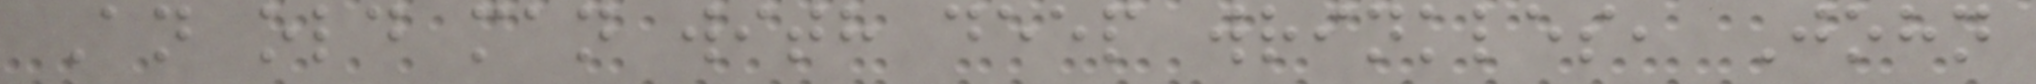An old man with deep wrinkles, John
